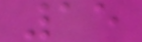15
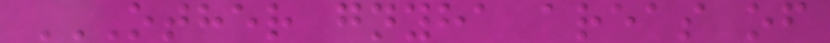OTHER GNYHA AREAS OF
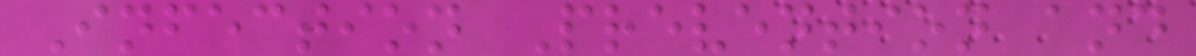Infection Prevention and
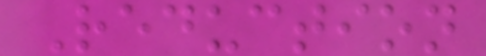Reduction
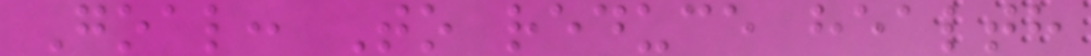Goal: To reduce health
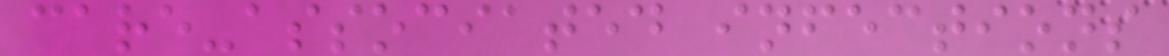care-associated infections
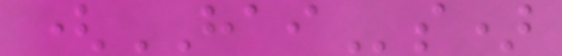(HAIs)
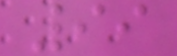99
